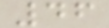46
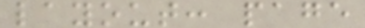layout: page
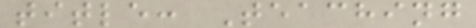title: Teaching
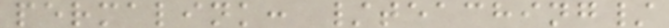permalink: /teaching/
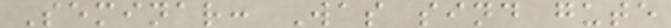Seminar: Was sind gute
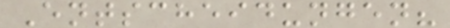Entscheidungen?
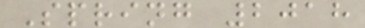Spring 2018
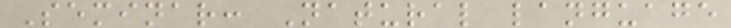Seminar: Natural language
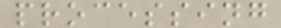processing
